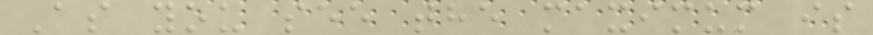As you see the maximum is
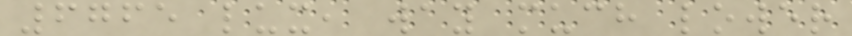6765 lux, way much lower
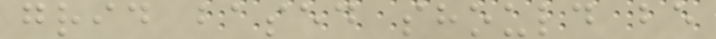grid based should be
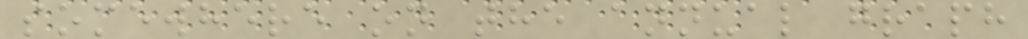somewhere on the annual graph
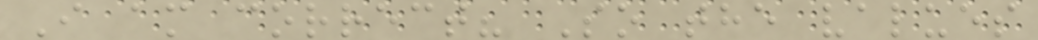I am correct? So the values
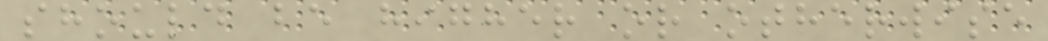should be higher or otherwise
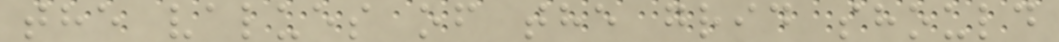the values of the grid should
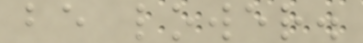be lower.
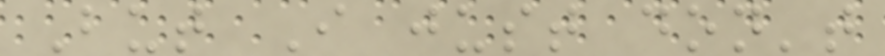But I just don't
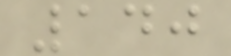140
